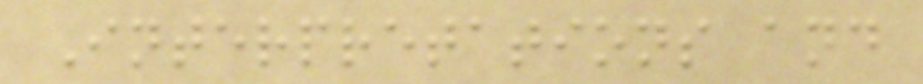Interpretations and
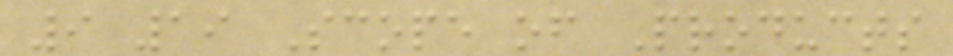9 19 Scope of Products
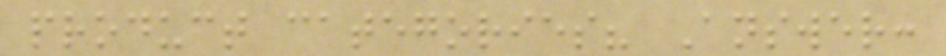product categories? Answer:
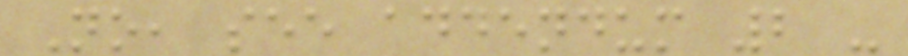No, see addendum 2 -
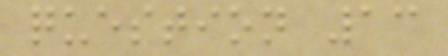question 13
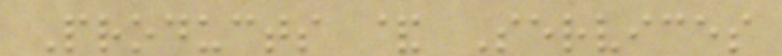Products & Services
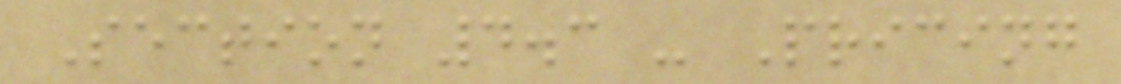Section 4.3 - Pricing
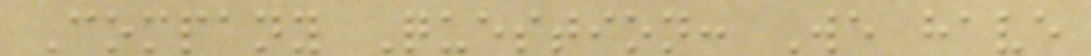Company Question: We have
